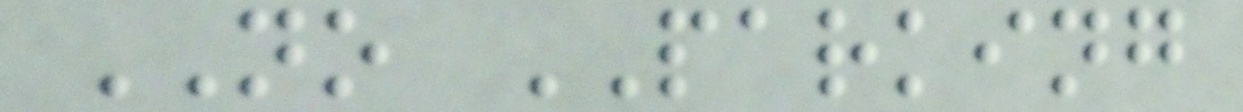NO PARKING
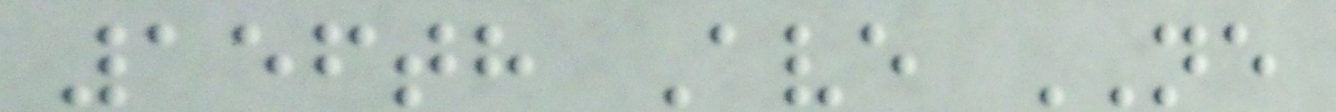156th Ave NE
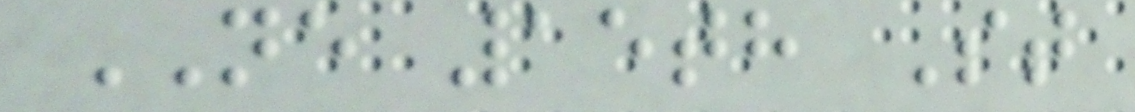NE 15th St
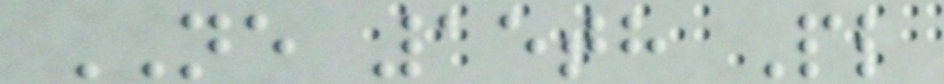NE 15th Pl
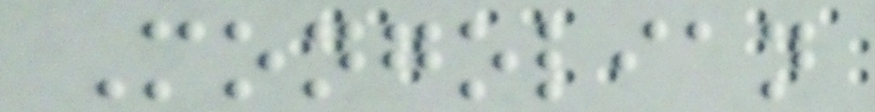Mongolian
